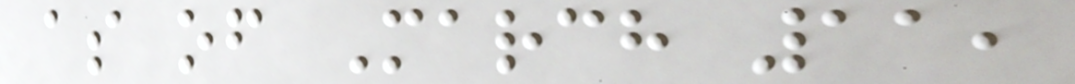as of March 11,
